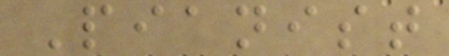Pianist
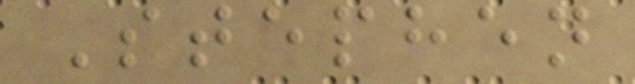Stephen
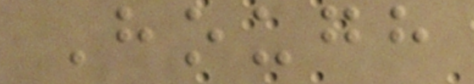Hough
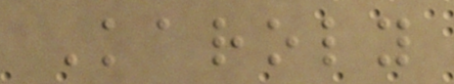Karoly
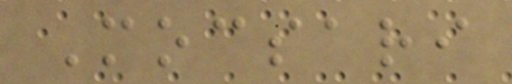Mocsari
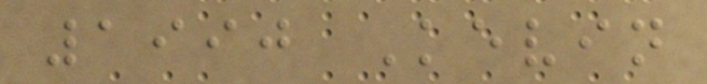1990 Kevin
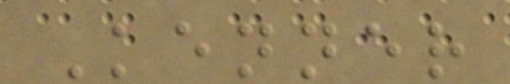Kenner
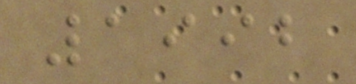1992
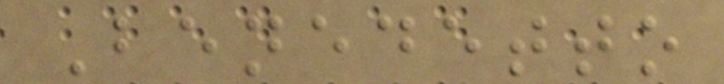Benedetto
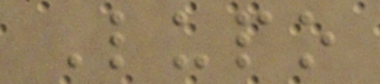Lupo
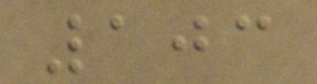103
